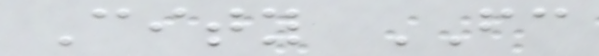City FC
